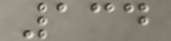134
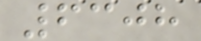6308
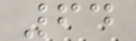64
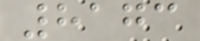8173
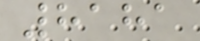8181
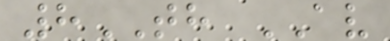8TH AV
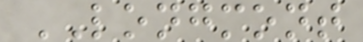LONGMONT
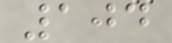104
